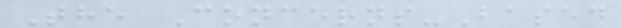The Concerns-Based
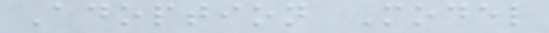Adoption Model
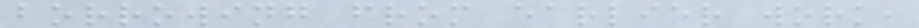borrowing from earlier work,
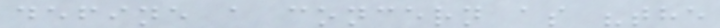define a concern as "the
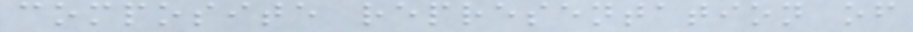composite representation of
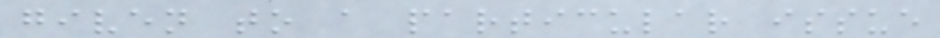given to a particular issue
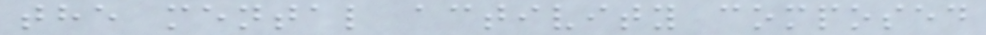the mental activity composed
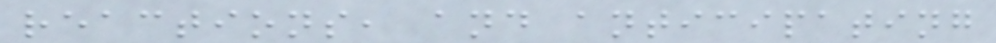reactions, and anticipating
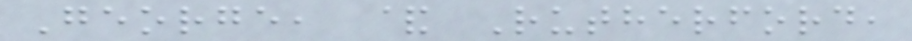George, & Rutherford,
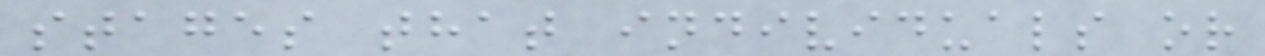stages that individuals or
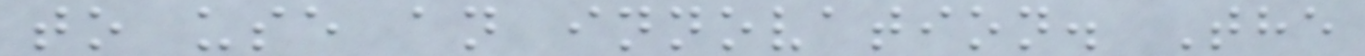to use an innovation. The
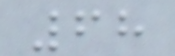68
